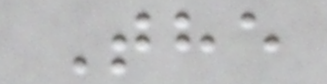The
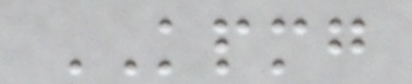KPMG
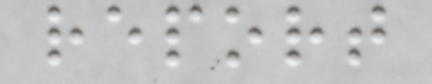report
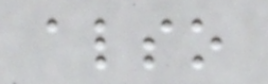also
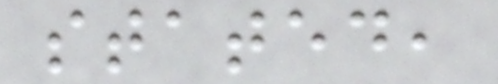stated,
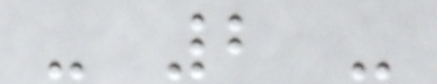- 2 -
